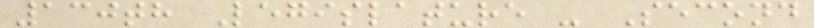130th Legislature - Second
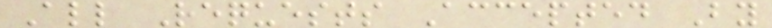All Requests Accepted By
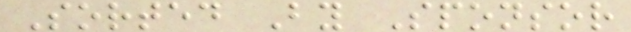Sorted By Sponsor
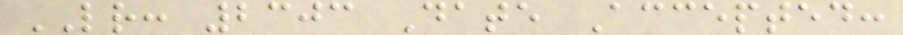LR: 2303 Date Accepted:
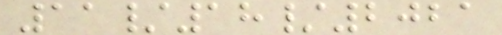11/18/2021
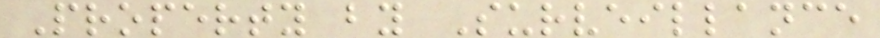Property by Surveillance
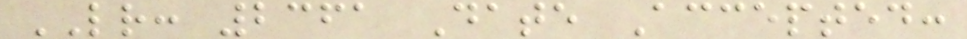LR: 2361 Date Accepted:
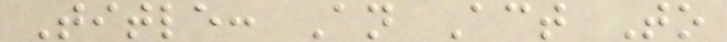Title: An Act To
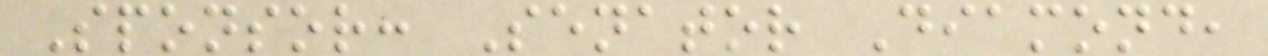Sponsor: Senator Diamond,
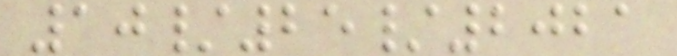10/25/2021
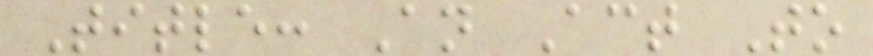Title: An Act To
